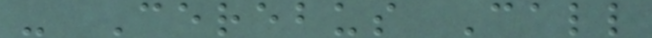- Cerebus Call
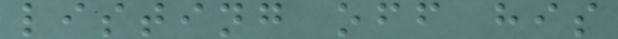listing off his
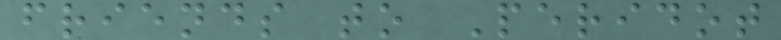friends to Peridot
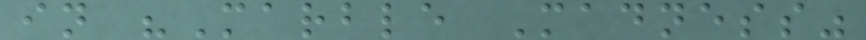in "Marble Madness"
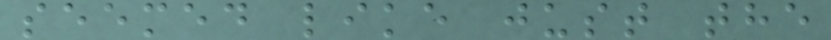seemed like just the
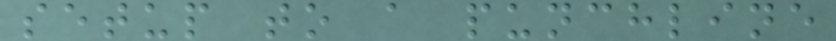setup to a punchline
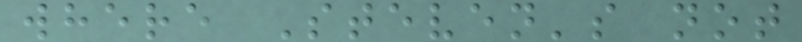where Steven's not
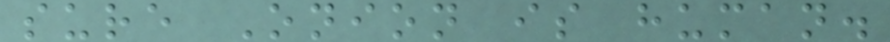sure Onion is human.
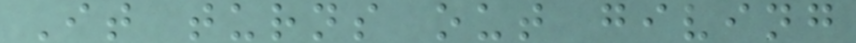It turns out giving
